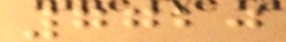7720
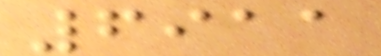6911
